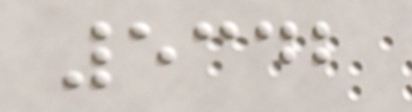5342
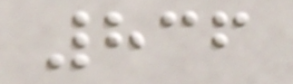836
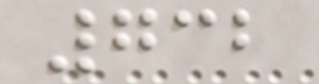732
